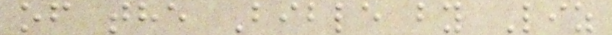of the Bible by Liz
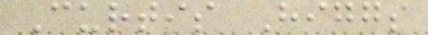Curtis Higgs
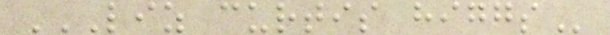LIZ CURTIS HIGGS
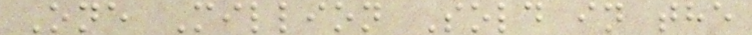One Million Sold in the
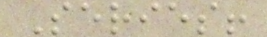Series!
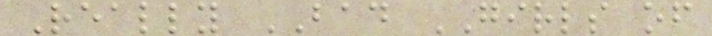Really BAD GIRLS of
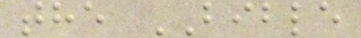the BIBLE
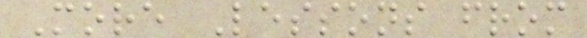More Lessons from
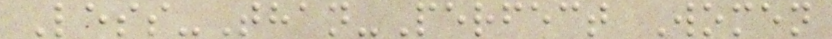Less-Than-Perfect Women
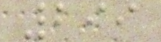299
